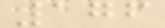176
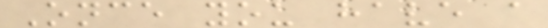Once you have a
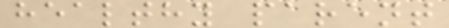healthy parent
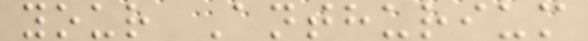your Anthurium
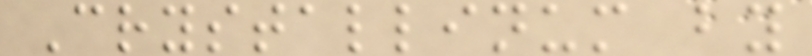Crystallinum by
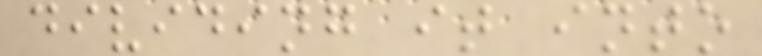dividing it into
